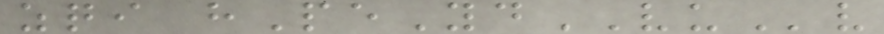zqi hPeYdVUv
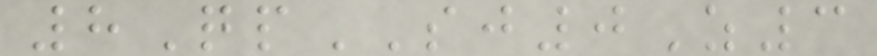8QpSJ0Z3
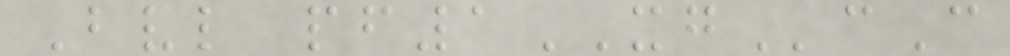Bvl pf1XGcC
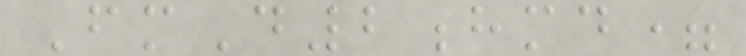FmD2hmd=
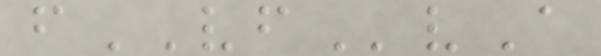fVFvA
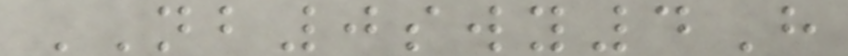NB0swy4H
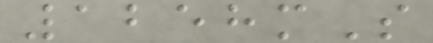1258mS
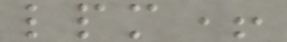lpm+
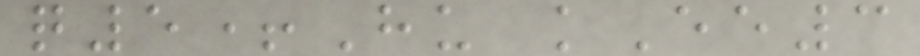q5+Hu kEe3
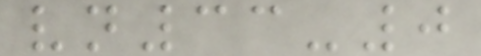vn33-0
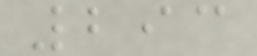293
